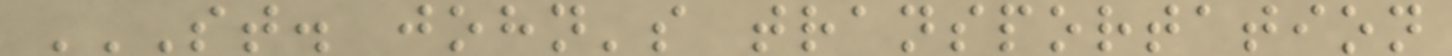ST. JOHN'S TRANSPORTATION
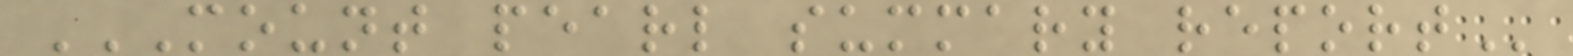MOUNT PEARL SUMMARY REPORT
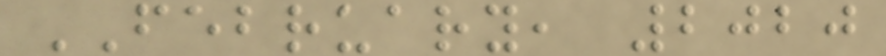FEBRUARY, 2020
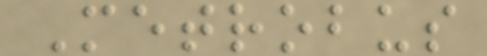Metrobus
